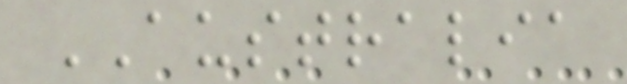AUSTRALIA
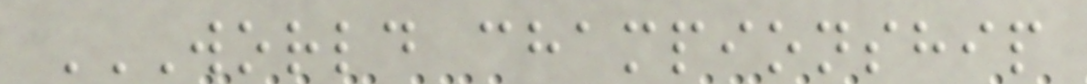WORLD CHAMPIONSHIP
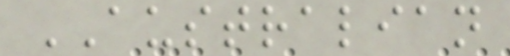AUSTRALIAN
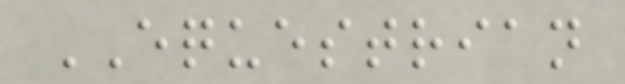EQUESTRIAN
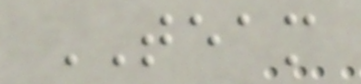TEAM
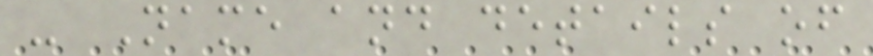- Name and details of
